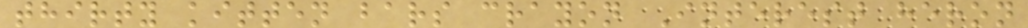thirty kitten bars crayon Interest heron
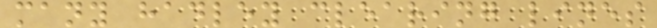many hadley clearing lines
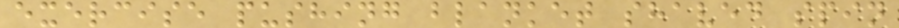exercise pushing blanket shaved spin
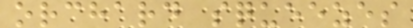orchard squeezes
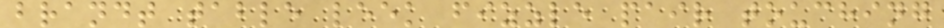brandt table leek fizzle pair touching
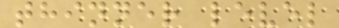thinner level
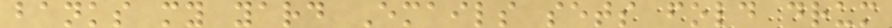banks my yard Emails sets fold drum
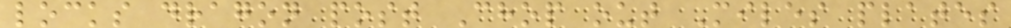locks dragon post Chop out Miles plates
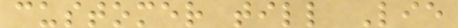customer till Lie
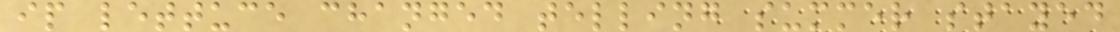ip lettuce changed telling summer stayed
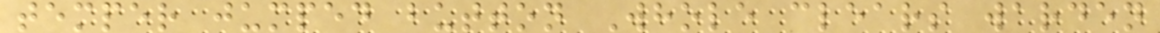temper jumped button Whole clears warden
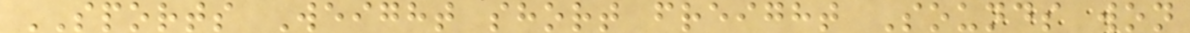SPORTS Weight short freight Sounds won
